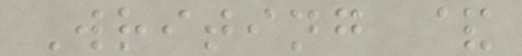Writing &
